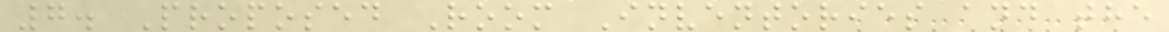7. Proposed Room Inventories and the
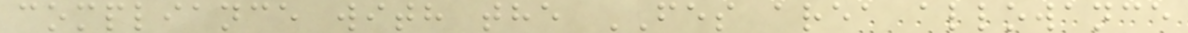compliance with the FES area allowance
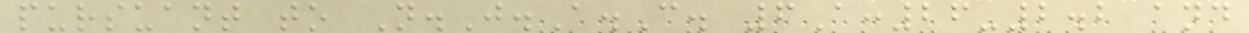pursuant to N.J.A.C. 6A:26-2.2 and
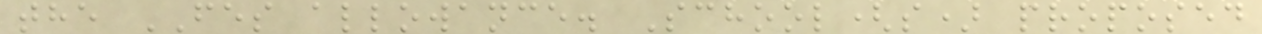the FES allowance. School(s) proposed
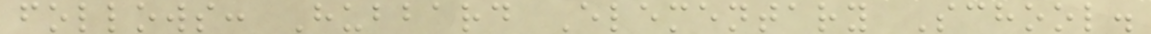follows: Hubbard Elementary School.
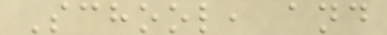School, and
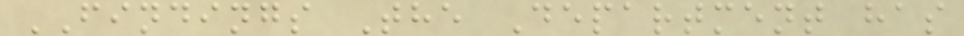FINDINGS The Department has
